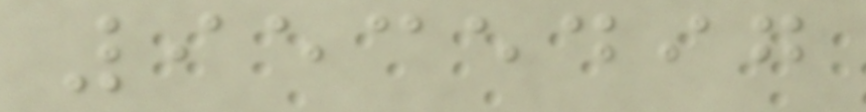9535497
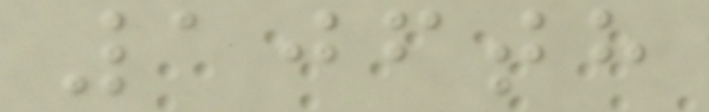106th
